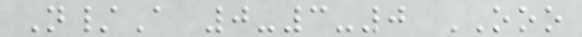N/A 0-3-0 OOO
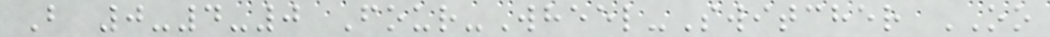B 0-4-0 Four-Wheel-Switcher OO
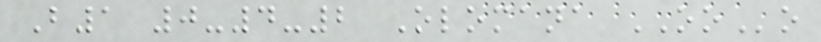B1 0-4-2 Olomana OOo
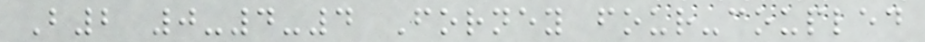B2 0-4-4 Forney four-coupled
